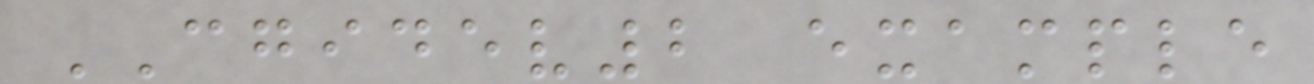CGIDEV2 example
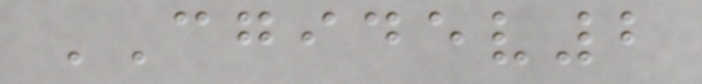CGIDEV2
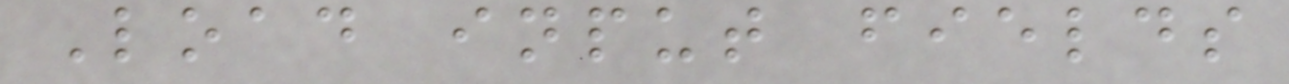Load input fields
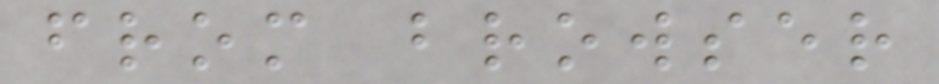from browser
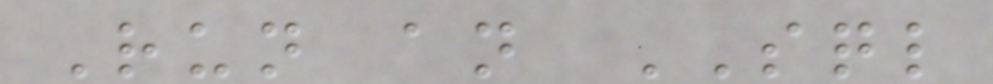Run an SQL
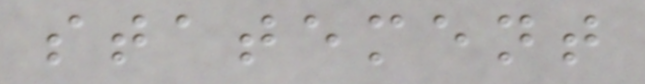statement
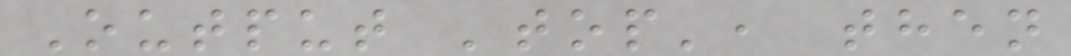Output 'top', then
